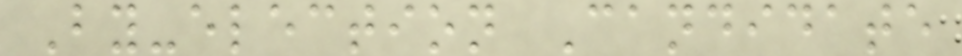By-election Candidate
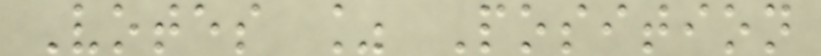Votes % Position
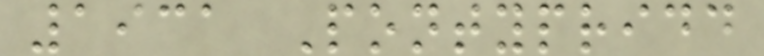1931 Pontypridd
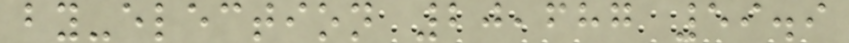by-election 20,687 59.9
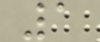1
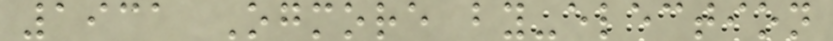1931 Ogmore by-election
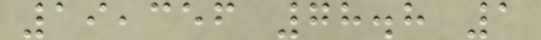19,356 78.8 1
